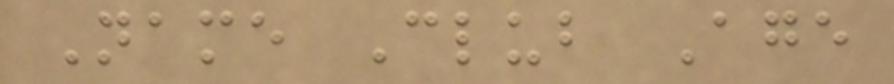Name Club Age
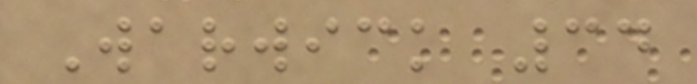Warwick 34
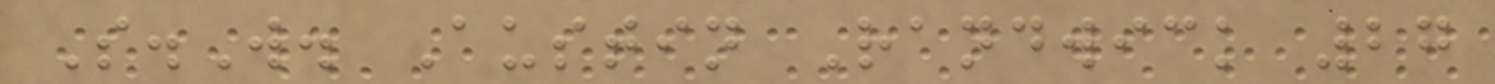S.W. Austin Randwick 27
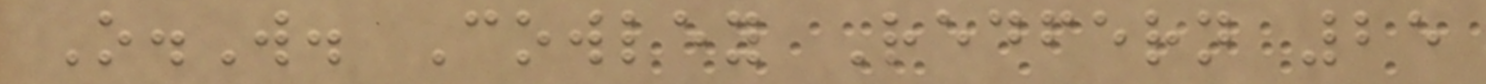O.W. Cowley Redfern 25
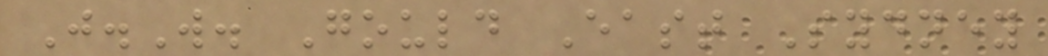J.W. Gould East Sydney
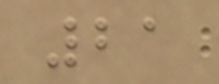21
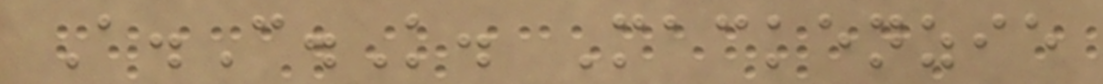A.C.K. Mackenzie
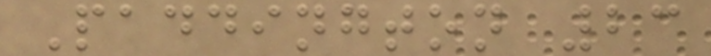Paddington 23
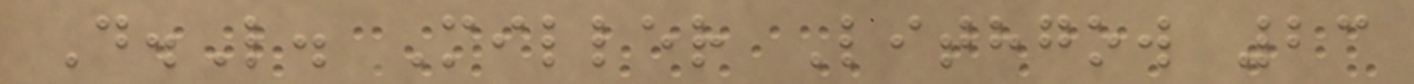D.L. Miller Lithgow 23
